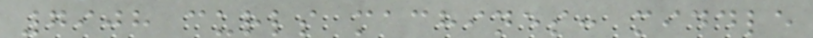7908 curls machines: middle
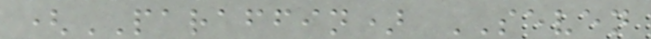(PARAFFIN) SEVEN
